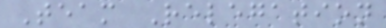Team Relegation
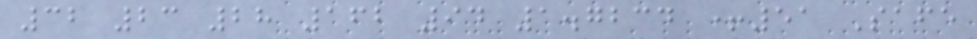32 23 28 162 94 1.7234 +51 Safe
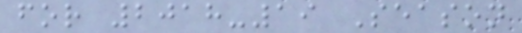for 2018-19 Season
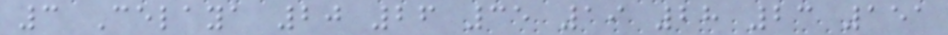3 Celaya 20 26 35 19 28 23 151
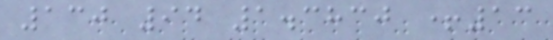130 94 1.3830 +13
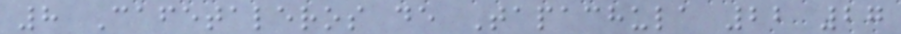8 Cafetaleros de Tapachula 22 27
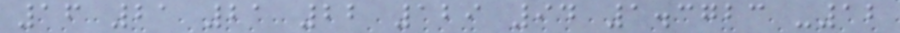16 21 21 22 129 94 1.3723 -12
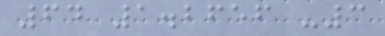64 1.2656 -3
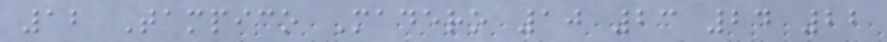12 Tampico Madero 10 23 24 22
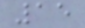15
